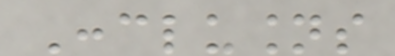Conclusions
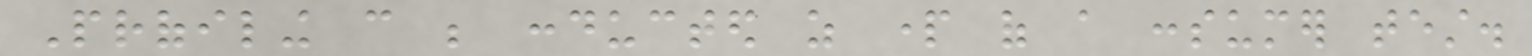Profiling can be conducted as part of a consumer test.
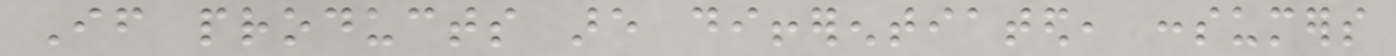If products are differentiated, consumers
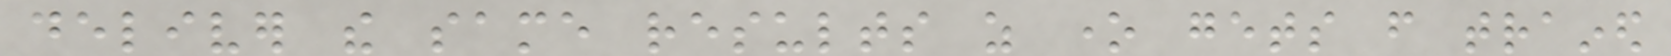deliver the same results as one gets from trained
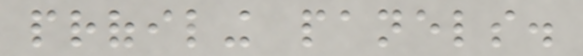profiling panels.
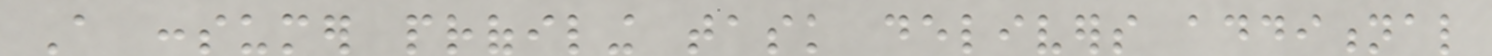A consumer profiling task delivers additional
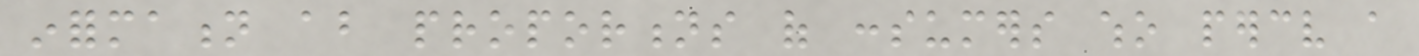information about proportions of consumers who perceive a
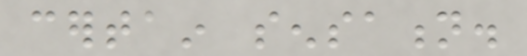certain sensation.
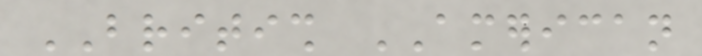BRITISH AMERICAN
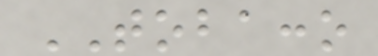TOBACCO
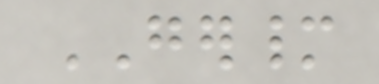GERMANY
